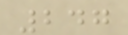247
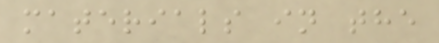materials in the
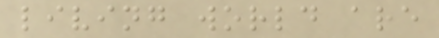living world are
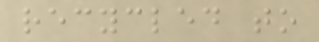recycled to
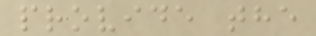provide the
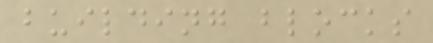building blocks
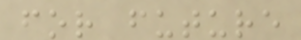for future
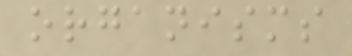organisms
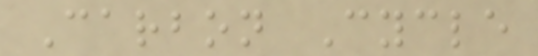Carbon Cycle
